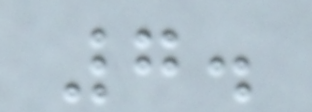7.
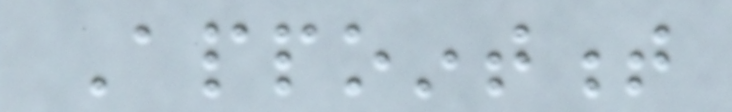Appointment
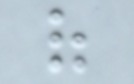of
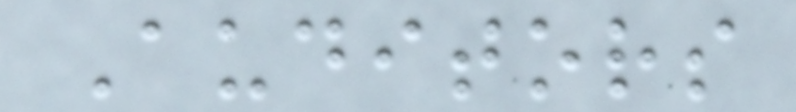Auditors
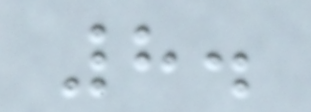8.
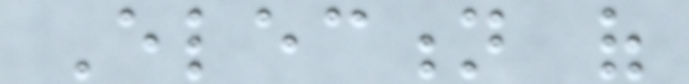Election of
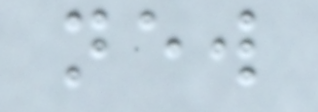new
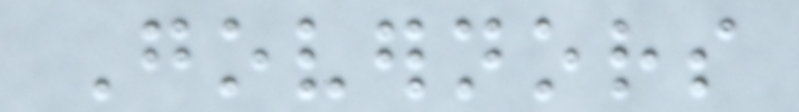Governors
